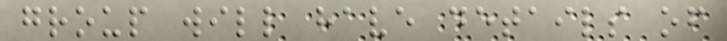group will have details of
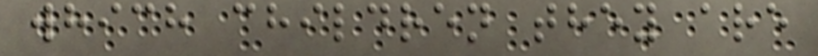which children they are
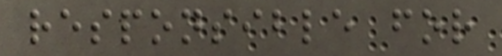responsible for
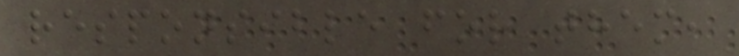responsible for them,
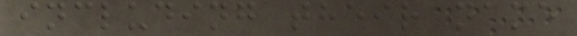including their name
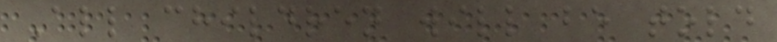All children will be told
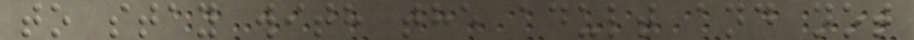to stay with the adult and not
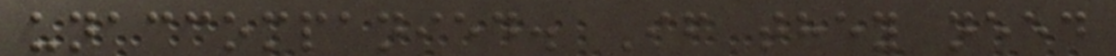unaccompanied. If they need
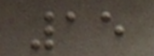15
